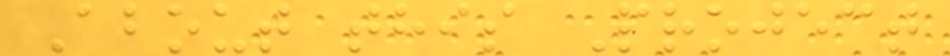About this Project
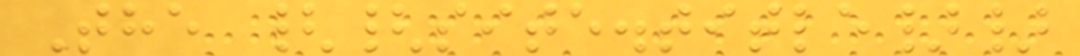The {{site.title}}
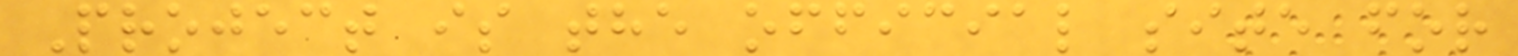Project is the official site for
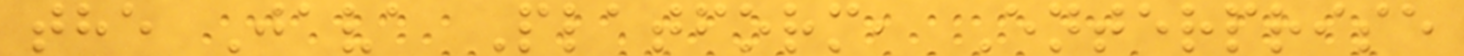the Java Platform, Enterprise
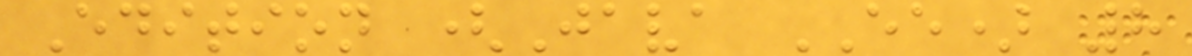Edition (Java EE) 8
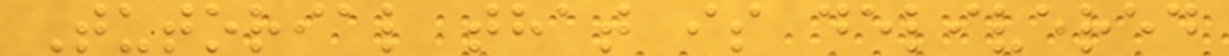Tutorial that is delivered
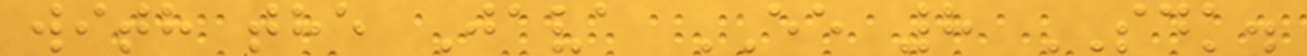with the Java EE 8 SDK.
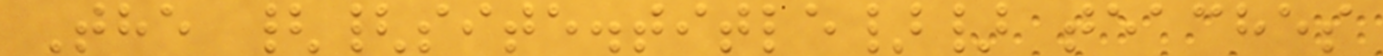The {{site.title}} teaches
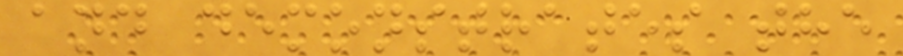and demonstrates the
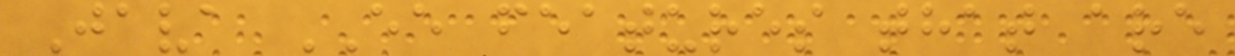Java EE features that are
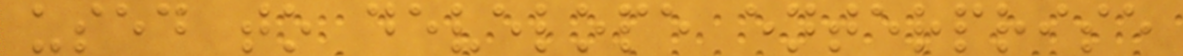used to develope enterprise
